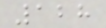128
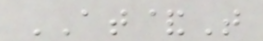AT&T
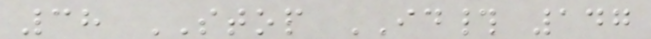38 STOP ID# 147
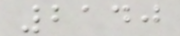2140
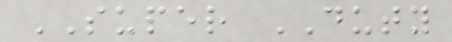SUPER DUTY
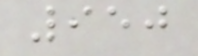950
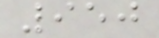950
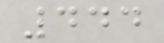444
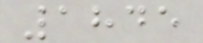1845
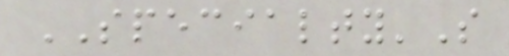SPECIALTY'S
